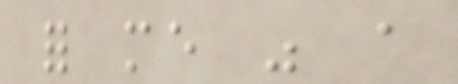for me was a
